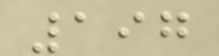197
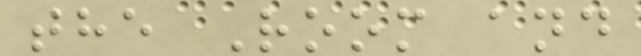the Room and
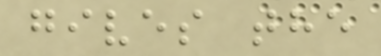gives the
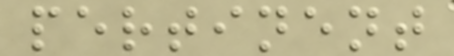pertinent
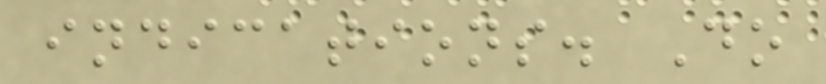indications. Do
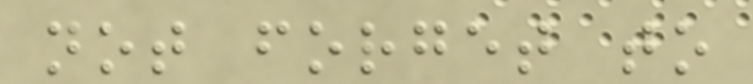not forget to
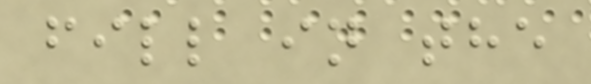fill in the
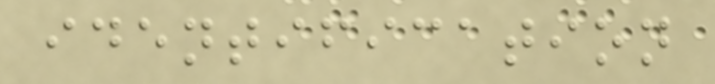identification
